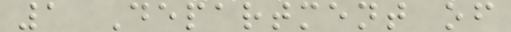1 Department of
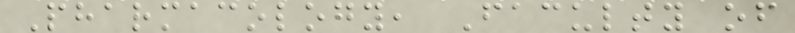Pharmacology, Faculty of
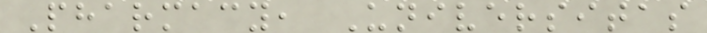Pharmacy, Universitas
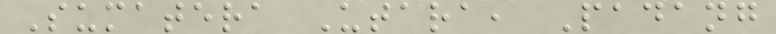Sumatera Utara, Padang
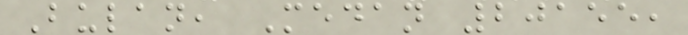Bulan, Medan 20155,
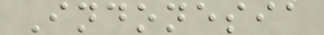Indonesia
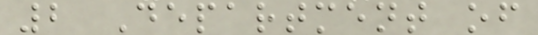2 Department of
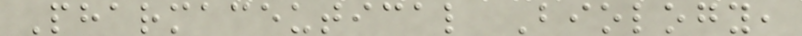Pharmaceutical Biology,
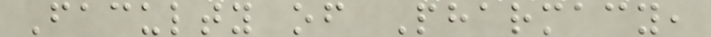Faculty of Pharmacy,
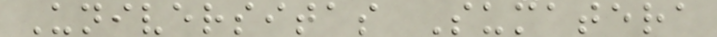Universitas Sumatera
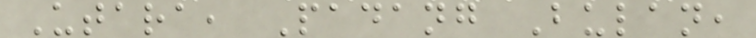Utara, Padang Bulan,
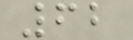62
